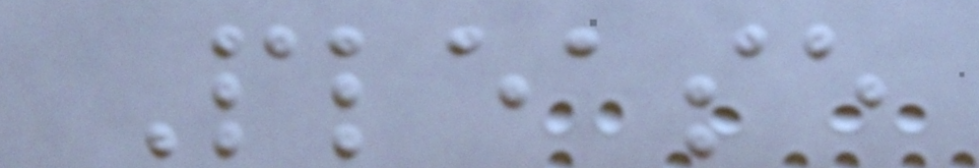Please
